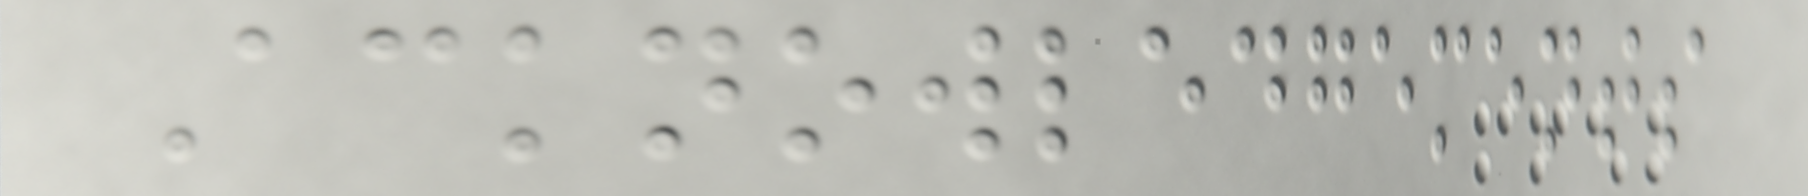Acknowledgements
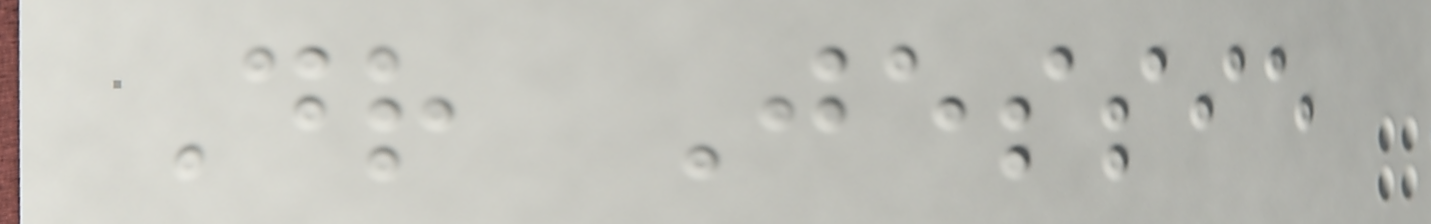Dr Jessie
